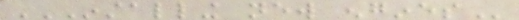INSTALLING NEW ENGINES
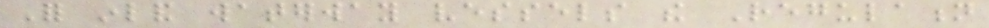For inland waterway vessels the Regulation
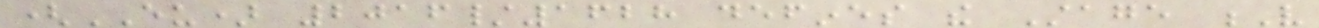(EU) 2016/1628 defines the Stage V
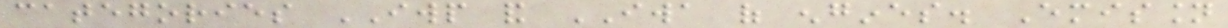categories IWP and IWA of engines. Emission
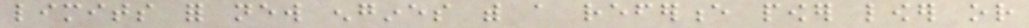limits for new engines with a reference power lower or
